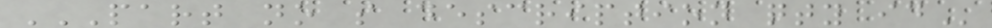PART NO S DESCRIPTION QTY ID
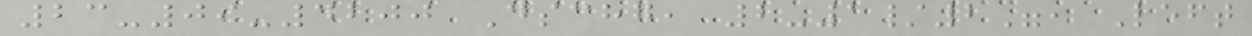23-09-4200 Dschg, 2-1/2", Left
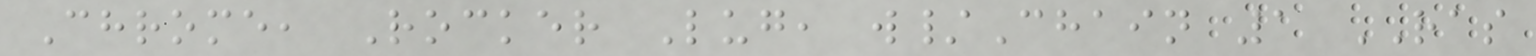Chrome, Rocker Lug, w/Chain 1 RAS
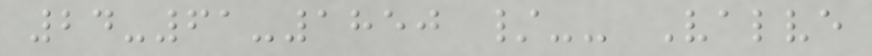24-61-1850 /-- Valve
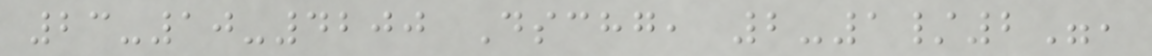23-10-4200 Dschg, 2-1/2",
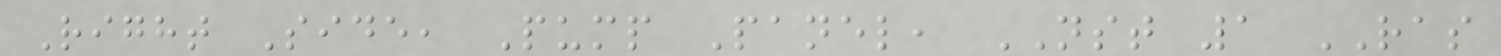Right Side, Pump Panel, NST 1 RAS
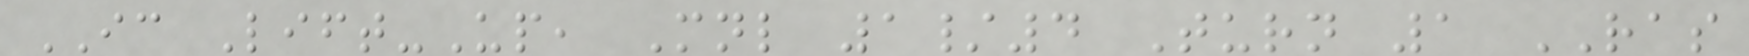IC Lift-Up, Mnl 1/4 Turn 1 RAS
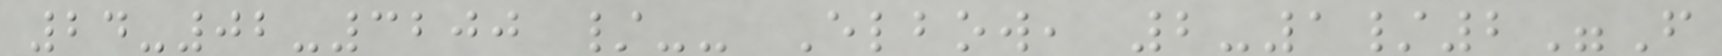24-02-3200 /-- Elbow, 2-1/2"F
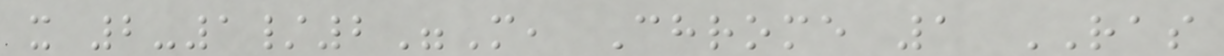x 2-1/2"M, Chrome 1 RAS
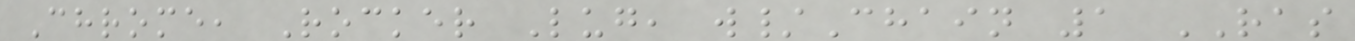Chrome, Rocker Lug, w/Chain 1 RAS
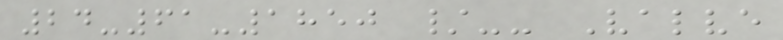24-61-1850 /-- Valve
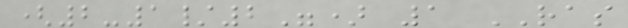(2-1/2") 1 RAS
